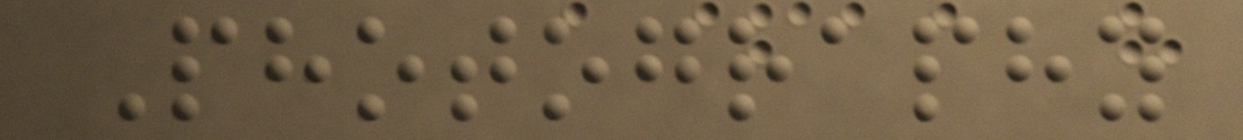Photography
